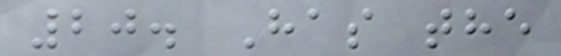20. Has the
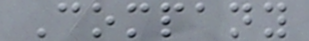Company
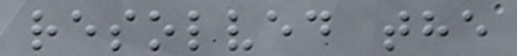resolved the
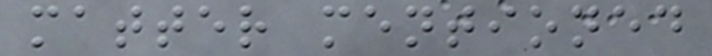matter mentioned
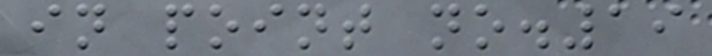in point no.19
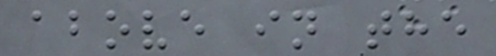above in the
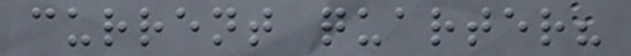current quarter?
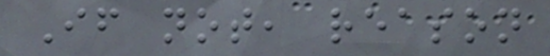If not, reason
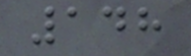148
